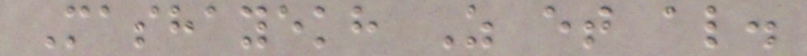Mashayekh Z et al.
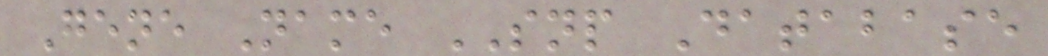Gene Name SNP Database
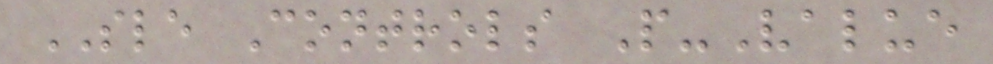SLE Controls P-Value
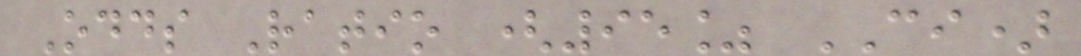Odds Ratio (95% CI)
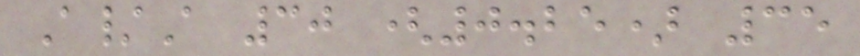A/A 30 (0.25) 35
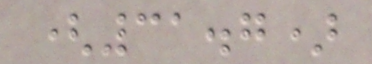(31.7)
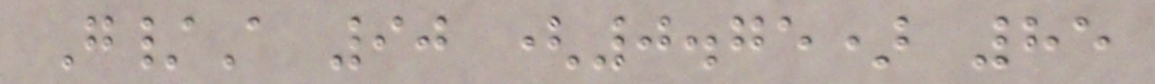G/A 90 (0.75) 85
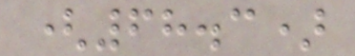(68.3)
